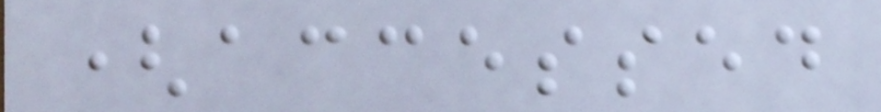(accessed
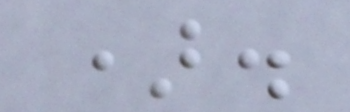).
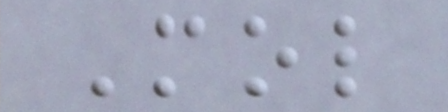Mol
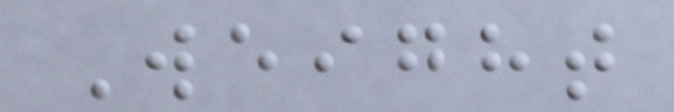Weight
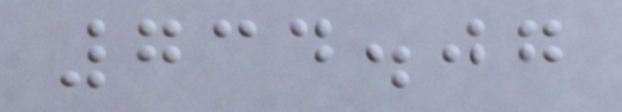734.07
